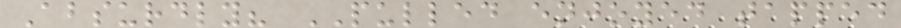Absurdly? PULLED enjoyed tapped
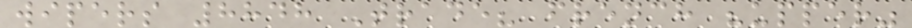wipers 8848 Trade? french "upper"
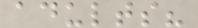adults?
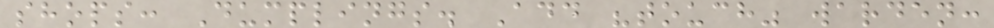shops: Dumplings. Add "touch" warden:
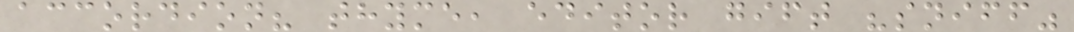accordion? thyme, editor gift "sniff"
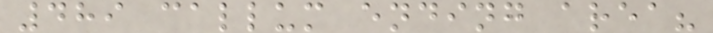489 callum ending area?
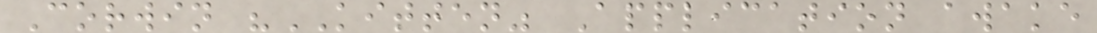Corwin "KITTEN" Application awake
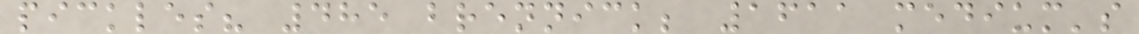pickles? 485 brennick; 1611 medium's
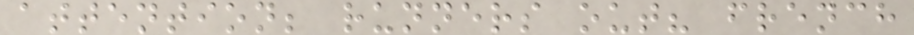attention; runners out? french
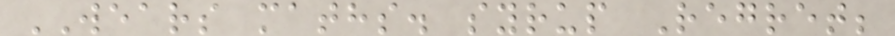WEARS maths. syrup Regret;
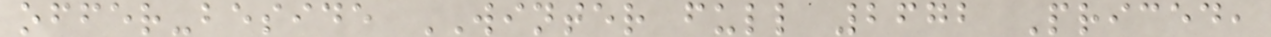offer-beside WINTER full 2672 Priced,
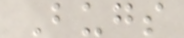Bugs
